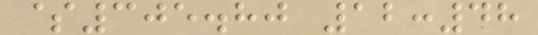$305.80 12:48
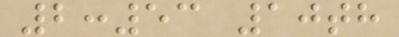2:53 10th
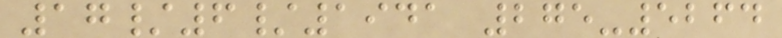17/6/1941 275-5264
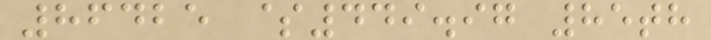86425 $449.97 85th
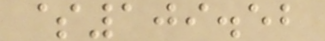$109.52
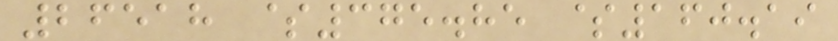26518 $375.85 $160.19
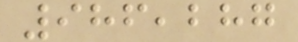986,287
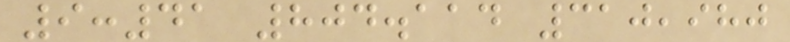9:41 804.114 310,980
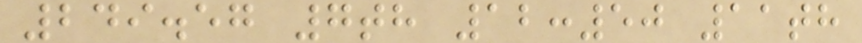249.57 7th 12:50 11th
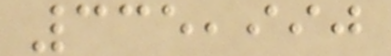335,990
